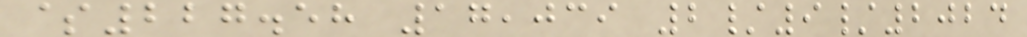$227.58 17,039 2/9/2024
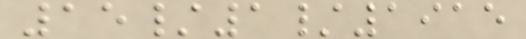15/1/1915
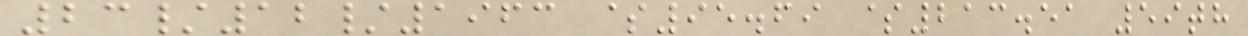23/12/1963 $95.69 $213.51 59th
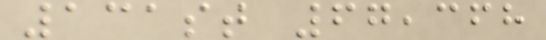131st 67,368
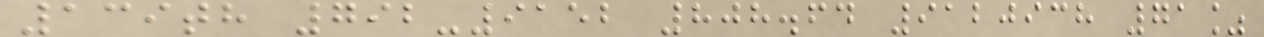139th 792-9152 808.64 9120938 71%
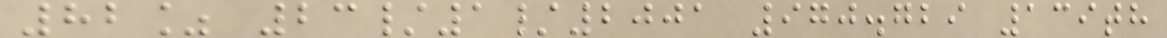82% 23/1/2001 970.729 139th
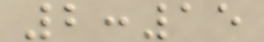2:15
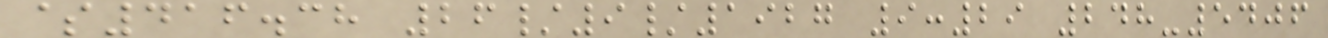$416.38 26/9/1927 9:29 248-5406
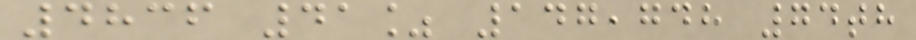4836 41% 147,748 74th
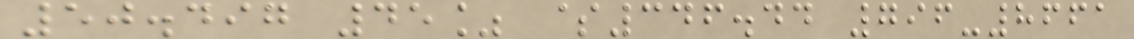50.497 45% $346.44 796-8661
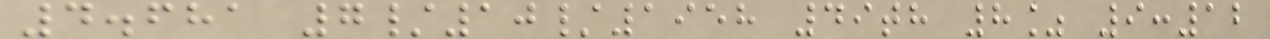4.681 7/10/1958 49th 8% 9:12
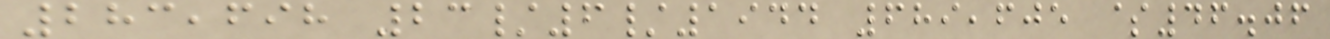283,698 23/6/1944 689,605 $46.06
